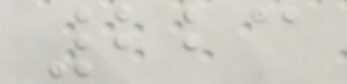223
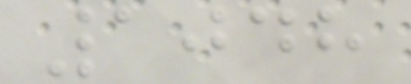1048
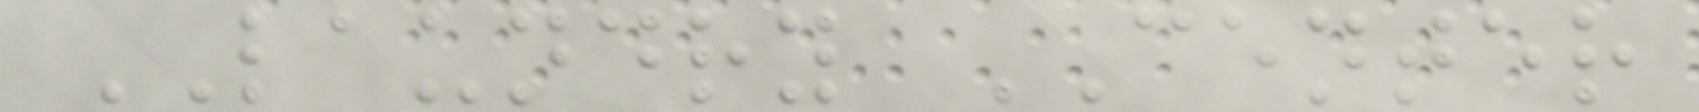LAUNDRY CENTER
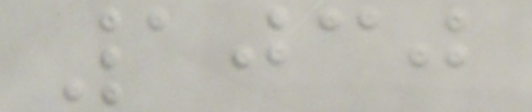1030
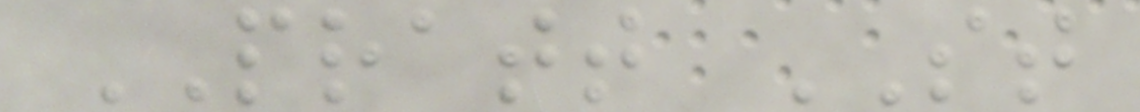PRATT ST
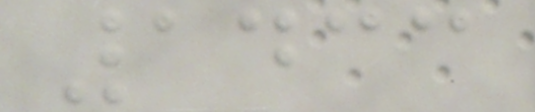1433
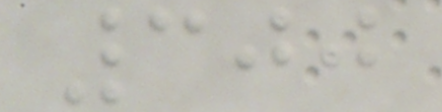300
